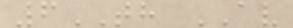6TH AV
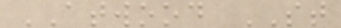ATWOOD ST
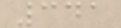341
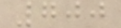700
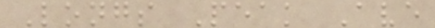Longs Peak Ave
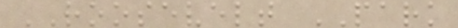ROOSEVELT PARK
